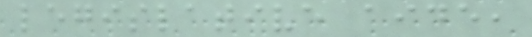legislative aide,
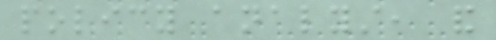policy analyst, and
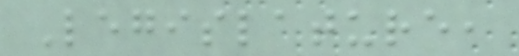Legislature,
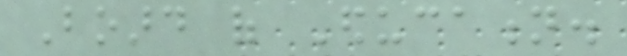Board of Education.
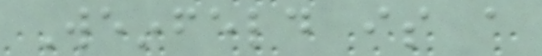Weinfeld is a
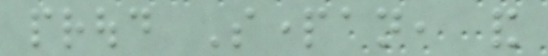proud Spartan, and
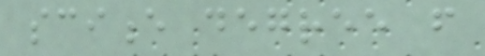science degree from
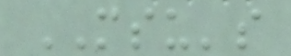MSU's
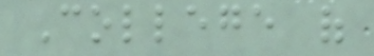College of
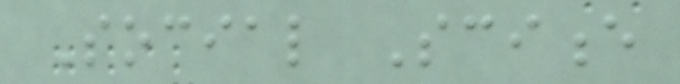Social Science
